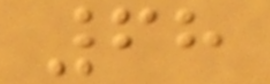68
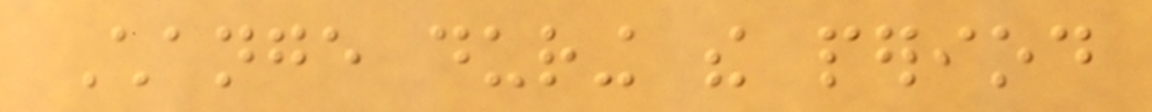Change during the period
